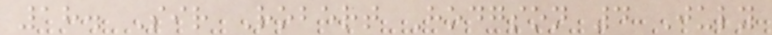18. Sir Robert Hodgson 4 July
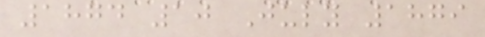1874 10 July 1879
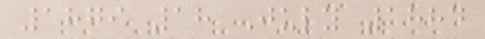1879 18 July 1884
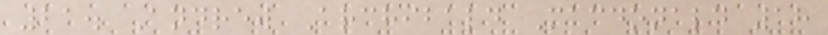21. Andrew Archibald Macdonald 18
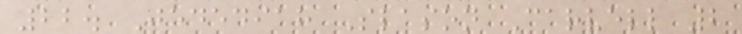22. Jedediah Slason Carvell 2
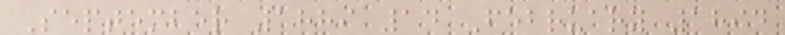September 1889 14 February 1894
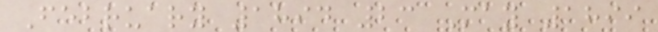February 1894 23 May 1899
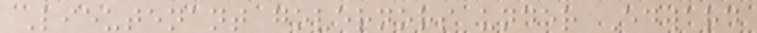Lieutenant governors under Edward
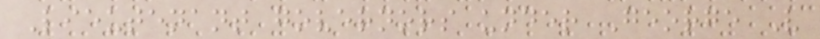Lieutenant governors under George V
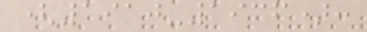(1910-1936):
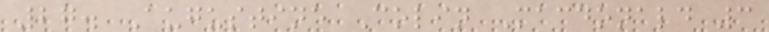27. Augustine Colin Macdonald 3
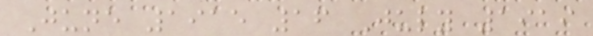June 1915 16 July 1919
